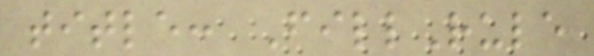title: FillRule
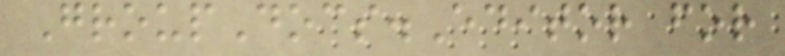GroupDocs.Editor for
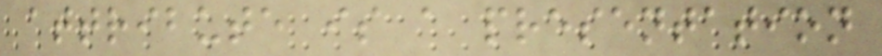attribute is a presentation
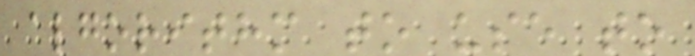algorithm to use to
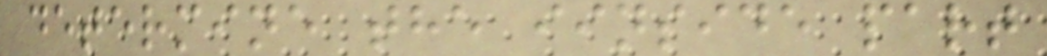determine the iinside part
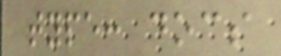type: docs
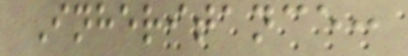Inheritance:
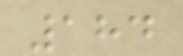184
